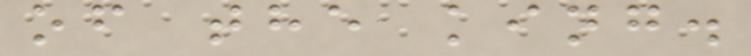of the king.
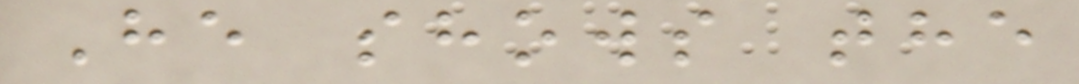He shows the
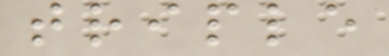triple
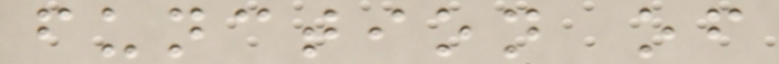function of
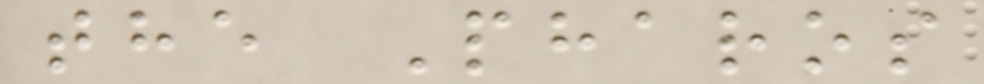the Pharos
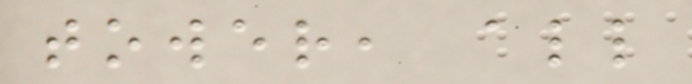tower, all
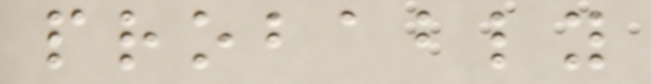probably
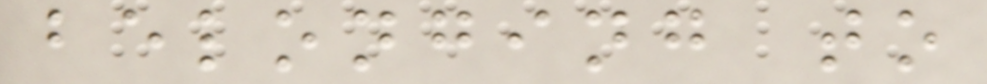belonging to
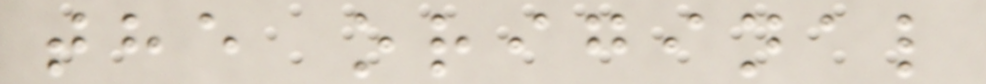the original
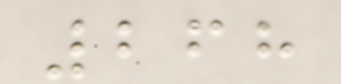268
